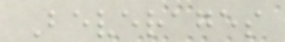Beverages
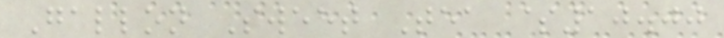Gallon Sweet Tea $10.00
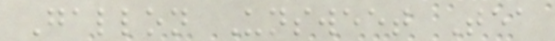Gallon Unsweet Tea
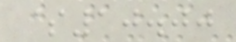$10.00
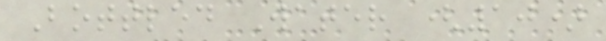Bottled Water (10)
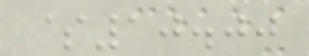$10.00
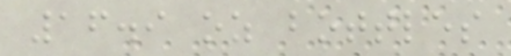16.9 oz bottles
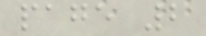page 2
